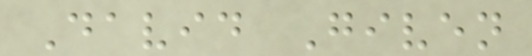David Given
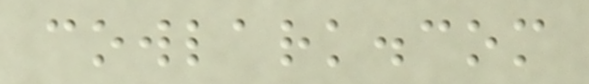cowlark.com
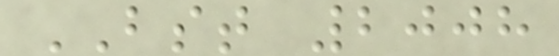BST 2008
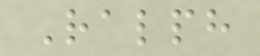Ralph
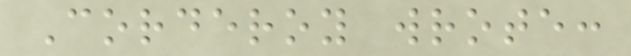Corderoy wrote:
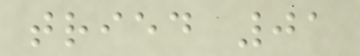tried 01
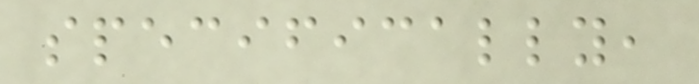specifically,
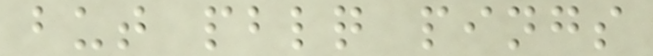but pblq pings
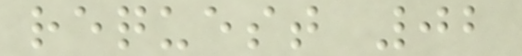request 02
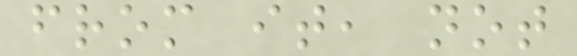from it, not
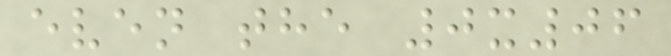even the 0x06
